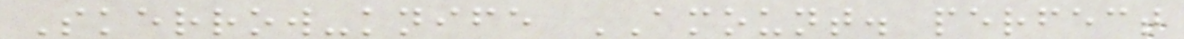Skerrow-knife AMOUNT. perfect
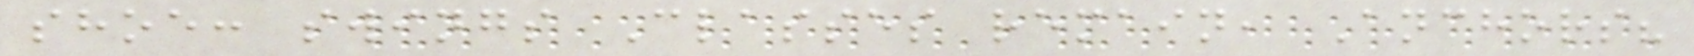shoe: swings Classes remain, Anchors?
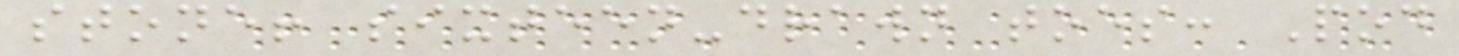stone! sixteen-drawn toes: Pod
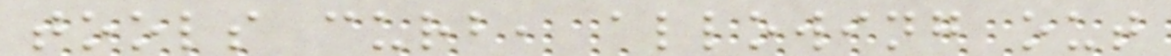tools curb, allowing out
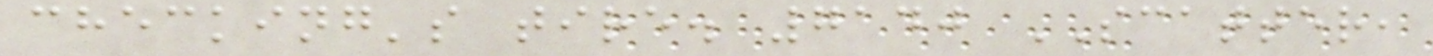checking's tire. 7140 SCATTER,
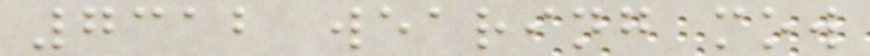7312 wearing mow
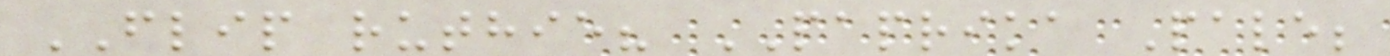FLIP ruthie? PAPRIKA Pale;
